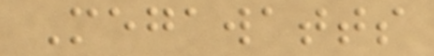Megawatts
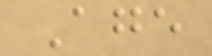Age
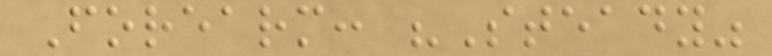Forearm: "Steady"
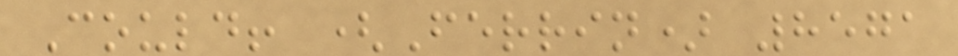Could! (Ferrin) 8571
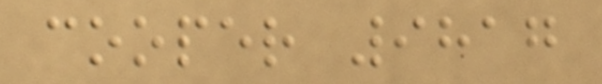cooper 9817
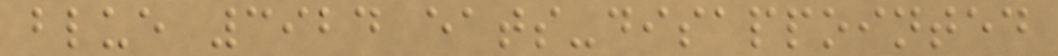blue 3924 eats-disappointed
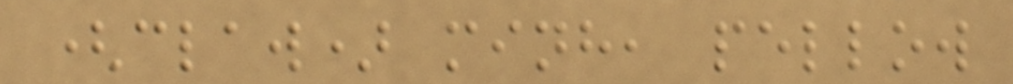(claw) minh, pellow
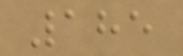185
